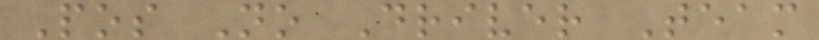Pos No Driver Team
